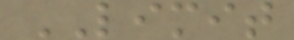LIMIT
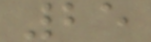25
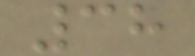38
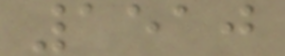1510
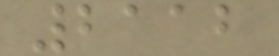2112
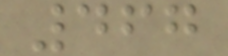467
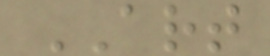ART
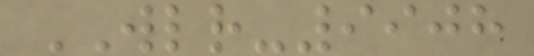WLR-9908
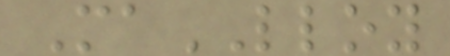MaLLOY
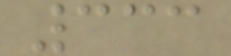333
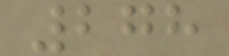278
